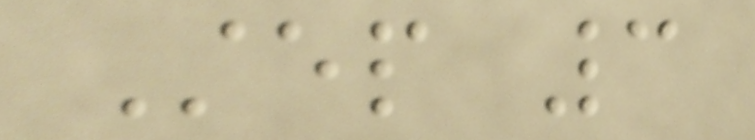Step 3
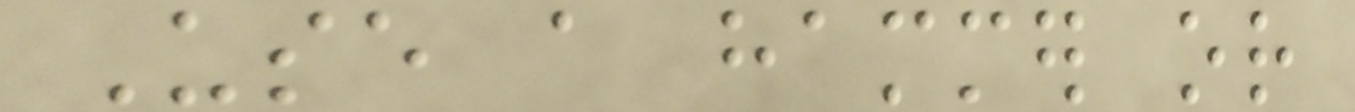Use a hammer or
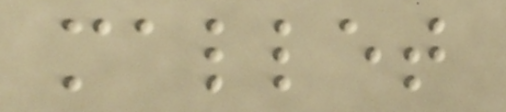mallet
